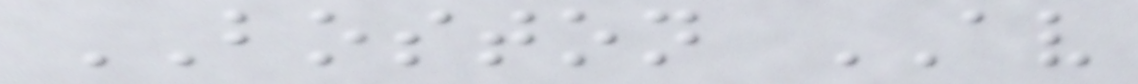BOSTON AV
